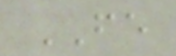FE
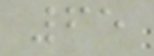65
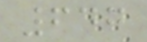647
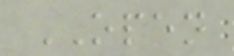OPEN
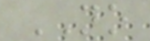NO
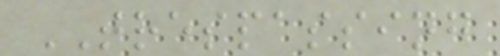TRESPASSING
